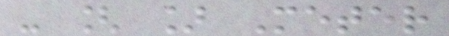- [ ] Meter
